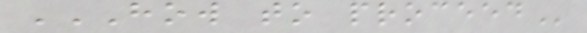HOW TO PROCEED
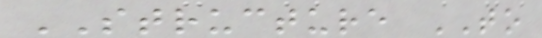STRUCTURE TO
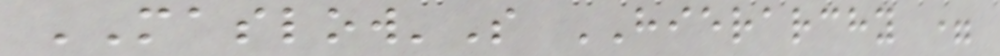MASLOW'S HIERARCHY =
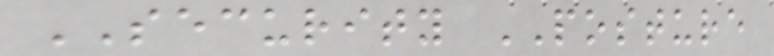SECURITY POSTURE
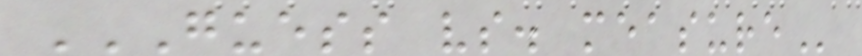GUESS VS. MEASURE
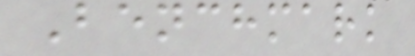Benchmark
